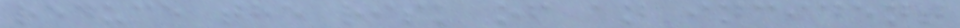reduce the risk of an incident
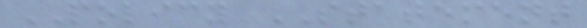POLICY STATEMENT
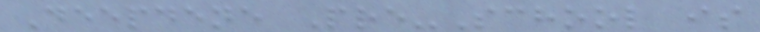Deepdene Pre-School is
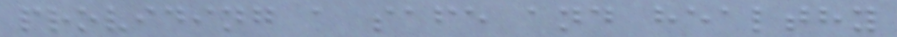providing a safe and healthy
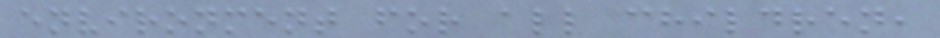environment for all children,
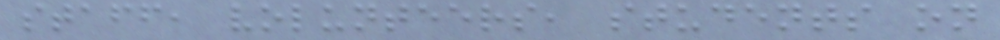staff, volunteers, students on
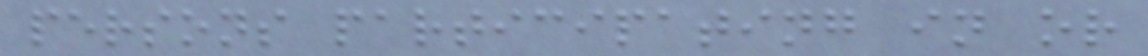persons participating in or
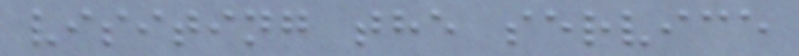visiting the service
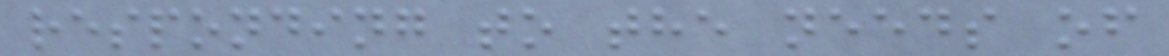responding to the needs of
